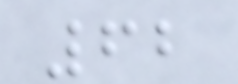62
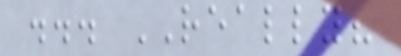... REALLY?
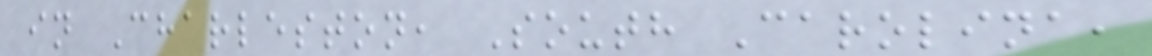in Charleston, South Carolina,
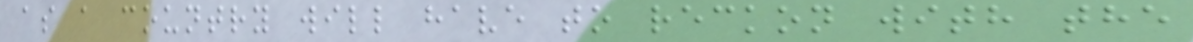as a country will have to reckon with the
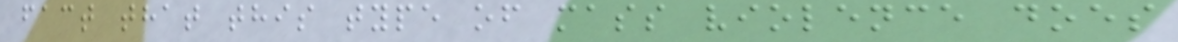fact that this type of mass violence does
